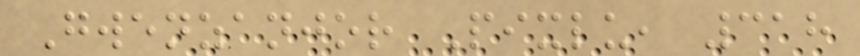Gwenzanjor Pixlu, 318
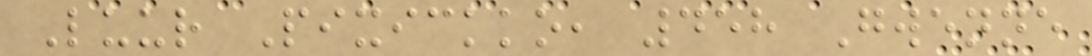Luur Pixickko, 458 Gwenne
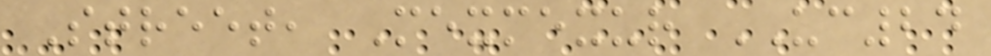Street, Mexmexur UC24
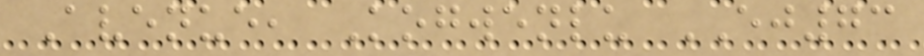Avenue, Kogwenlu EJ73
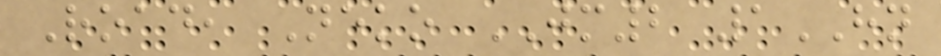Road, Neko JM2 1HN
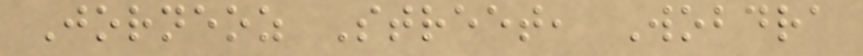Jorneoz Street, Wobdra
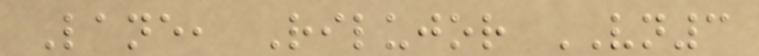Lane, Rilujor VN3
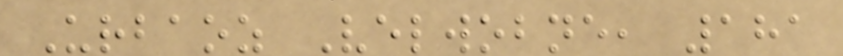Urbaoz Velwobne, 181
